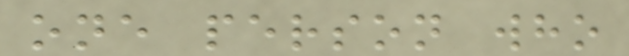one person who
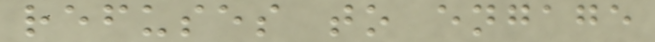refuses to engage
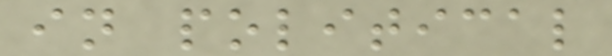in political
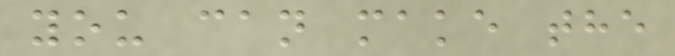you can make the
